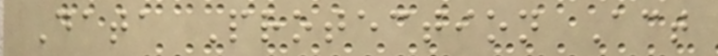Data Protection Act
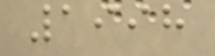1998
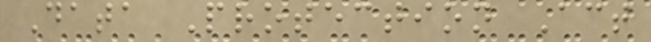Data Protection Act
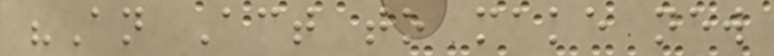"An Act to make new
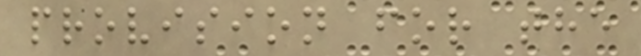provision for the
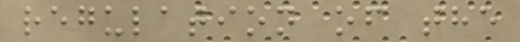regulation of the
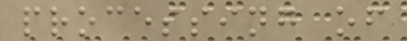processing of
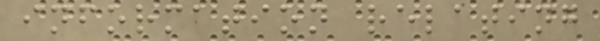information relating
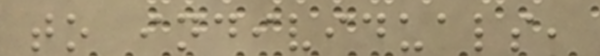to individuals,
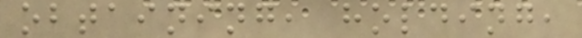obtaining, holding,
